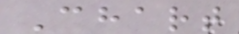Chart
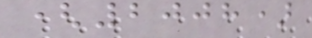(2008)
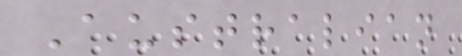Australian
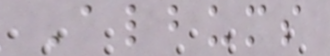Albums
